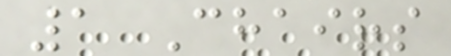1 Chairs
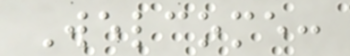Welcome:
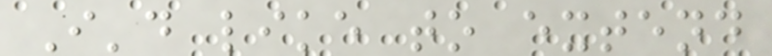I'd like to extend
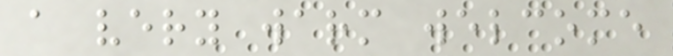a very warm welcome
